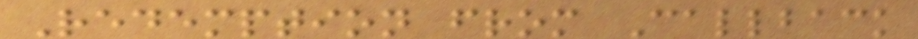Redemption from Callback
